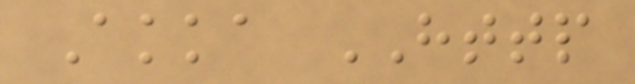Akka HTTP
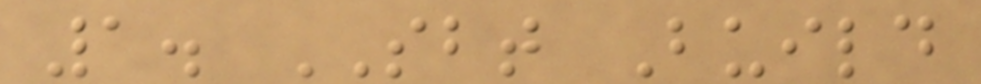1. SBT Build
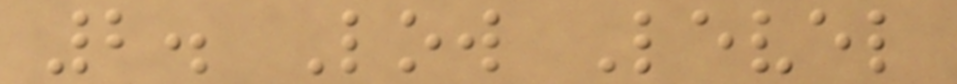2. Low Level
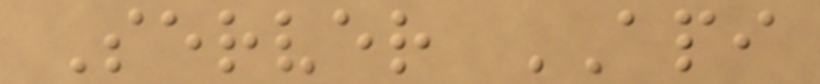Server API
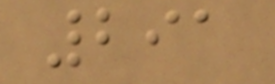291
